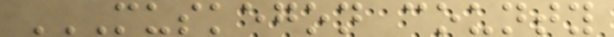MUSKEGON COUNTY
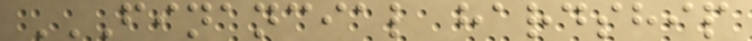FINANCIAL HARDSHIP
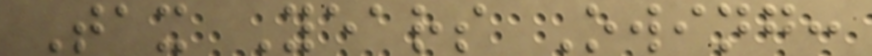Tax Years Owing:
